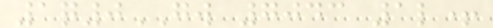1q0GW 7043 1l+
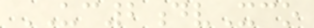UC2dvXco
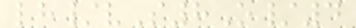lh/vS8O/4
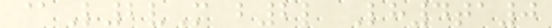@L2vM b2l Lh4ta0
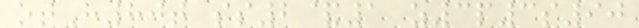otH80t ss2&1 z3p3s90
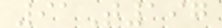91T197
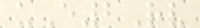uE2Rv
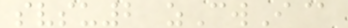svsu2 zCwI@
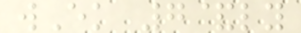wEk 7&ly
